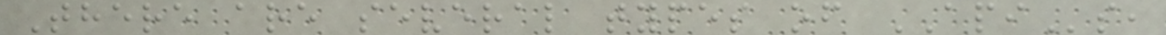There are several types of APIs,
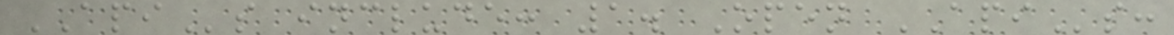APIs include: 1. Open APIs:
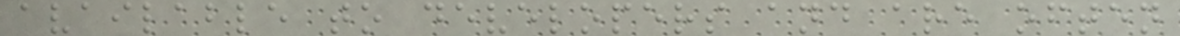available to developers and are often
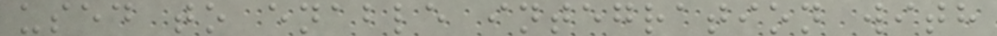used to enable integration with
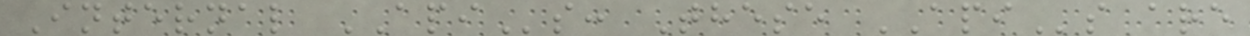Internal APIs: These APIs are
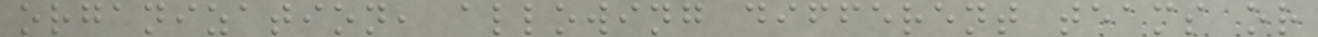organization, allowing different teams or
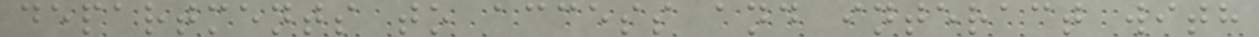departments to access and interact with
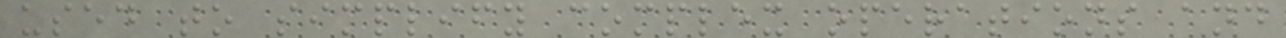used to simplify complex operations and
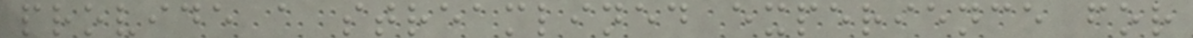provide a streamlined experience for
